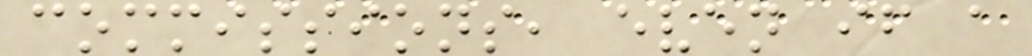commissions, even if a
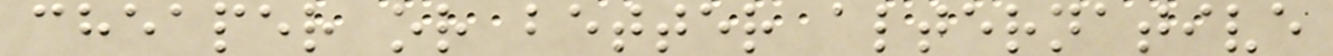cheaper or better alternative
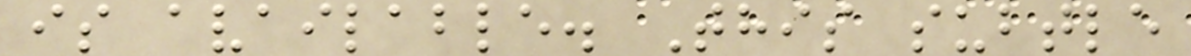is available. This subtle
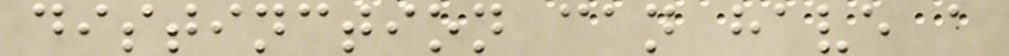distinction can have a
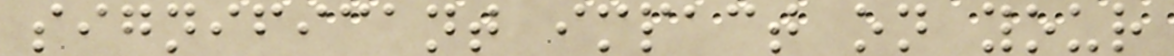significant impact on your
